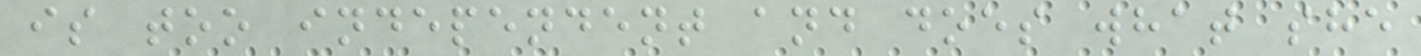is too independent and does what she
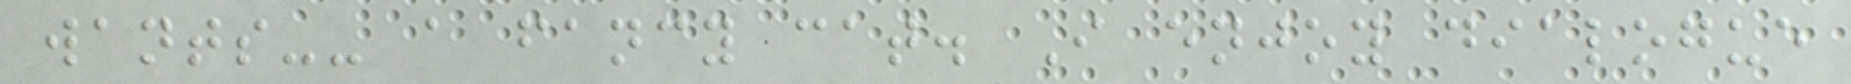wants-- a fancy cat. I enjoy dialogue
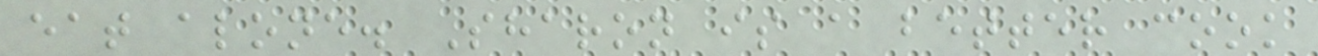eat alone. Sharon is a better cook
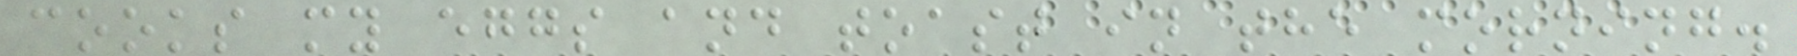cooks my eggs and toast in the morning.
